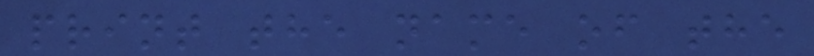print the name of the
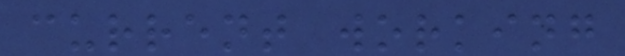current working
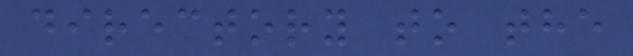directory to the
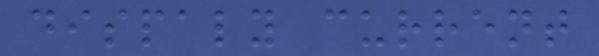dispaly current
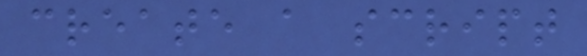create a script
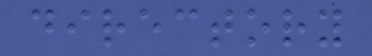directory
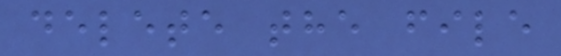delete the file
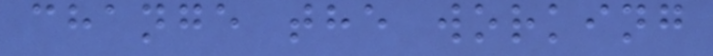change the working
